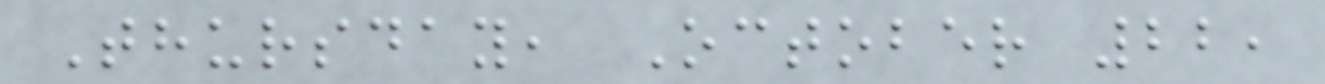Thursday, October 22,
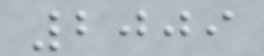2009
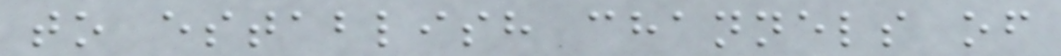to establish channels of
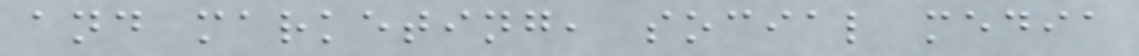and marketing, social media
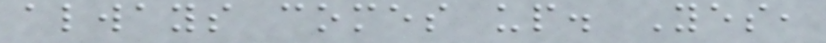always comes up. Yes,
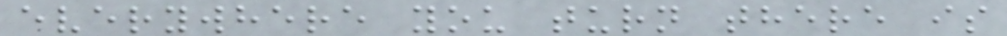everywhere you turn there is
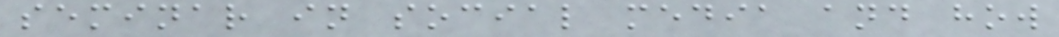seminar in social media and how
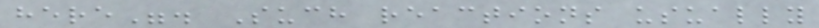here". Such reactions usually
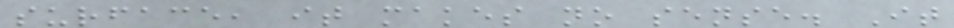surface, it makes no sense. It
